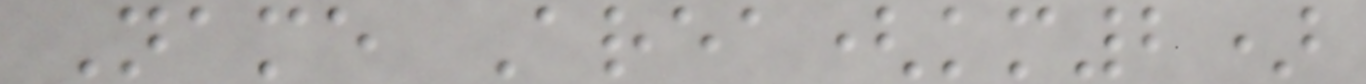Name Area(km2)
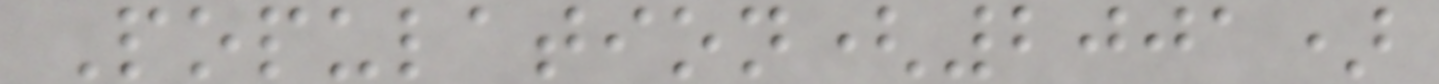Population(2001)
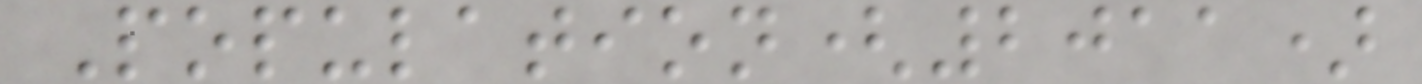Population(2011)
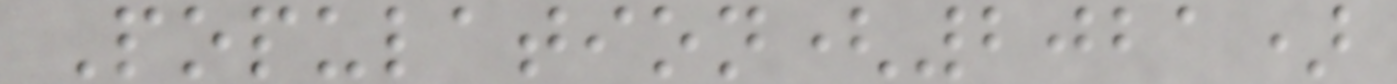Population(2021)
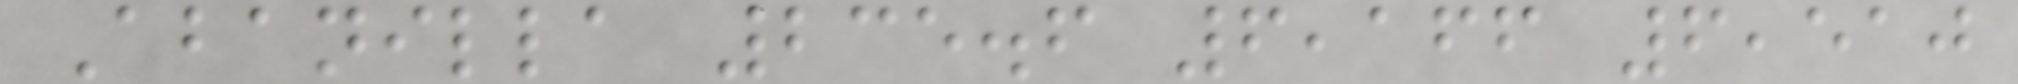Abanilla 235.6 6,166 6,510
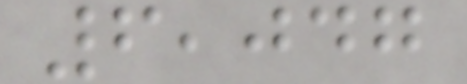6,047
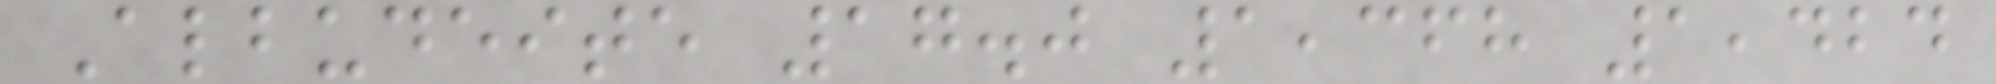Albudeite 17.0 1,368 1,424
